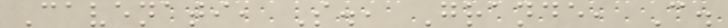Cavenati, S., Grande, C.
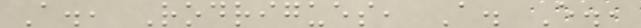A., Rodrigues, A. E.,
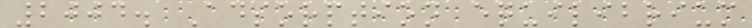2004. Adsorption equilibrium
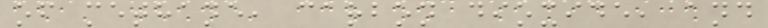of methane, carbon dioxide, and
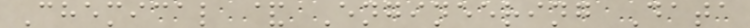Chemical & Engineering Data
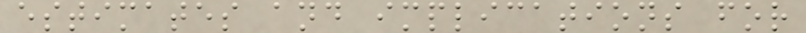estimates and implications for
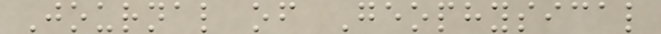Journal of Geophysical
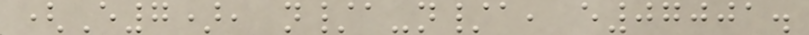(E7), n/a-n/a, e07001.
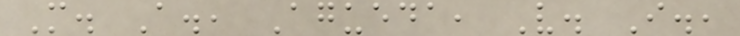M. A., Agueda, V. I.,
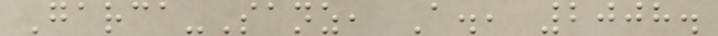Garca-Sanz, A., 2008.
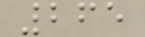265
